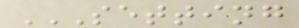SETTING
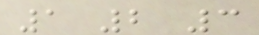1 2 3
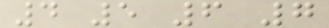4 5 6 7
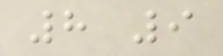8 9
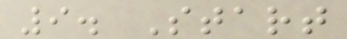9. Start
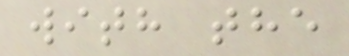with the
